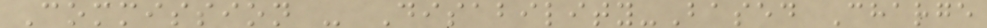Commission - Disability-Based Charge
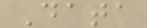Data
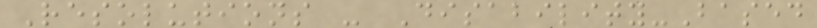Resolutions - Disability-Based
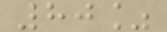80%
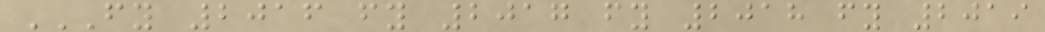FY 2016 FY 2017 FY 2018 FY 2019
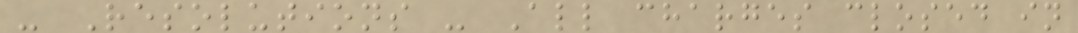- Resolutions - All charges closed in
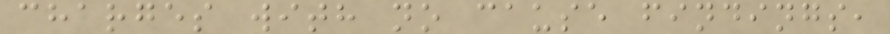charges with no cause findings,
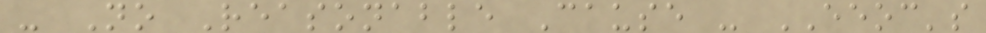- No Reasonable Cause - EEOC's
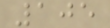105
